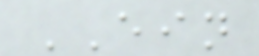EIN
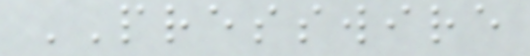PRESSWIRE
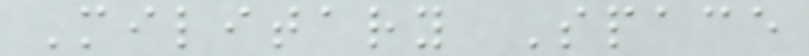Military Space
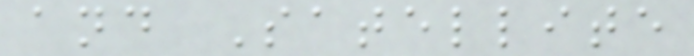and Satellite
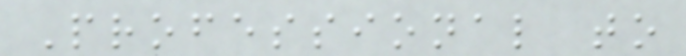Professional to
